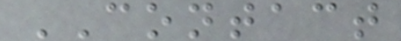CONTACT
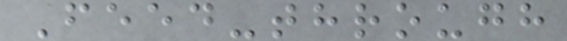Feed-through
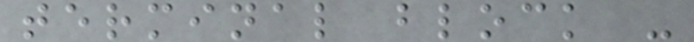terminal block -
